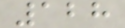128
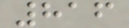816
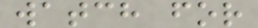watch for
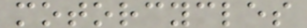motorcycles
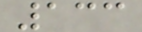133
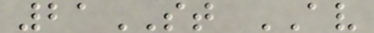21ST AV
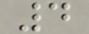4
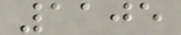1105
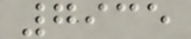7935
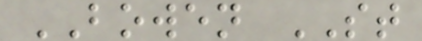BOWEN ST
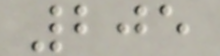205
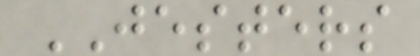JESTERS
